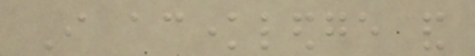I acknowledge and
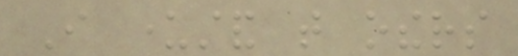I understand that others
